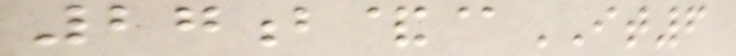27b&@IT6
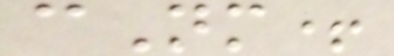cNm+
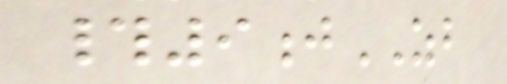#9jZB
